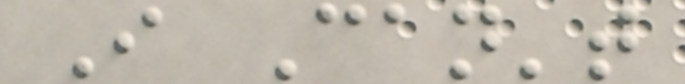I Can't
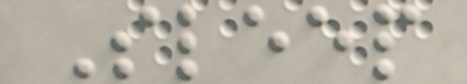Sleep
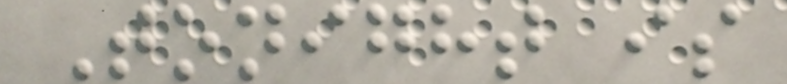Tonight is
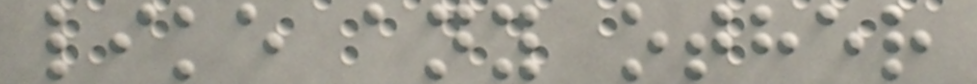like any other
